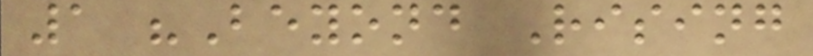1 "Beyond Rising
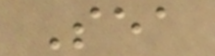Sea
